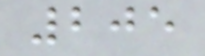205
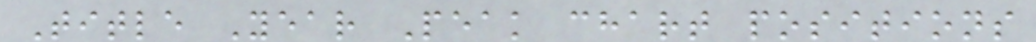Title Year Peak chart positions
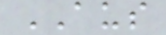AUS
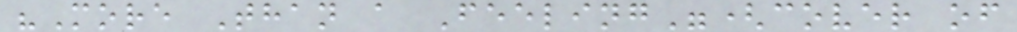"More Than a Feeling"(cover of
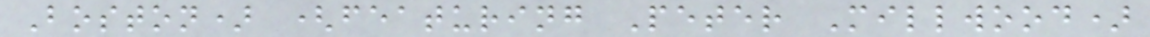Boston) (featuring Peter Millwood)
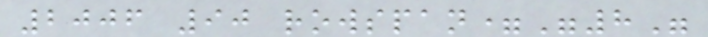2006 90 rowspan="8"
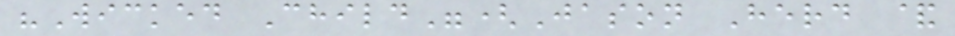"Wicked Child"(Jason Herd &
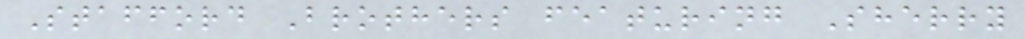Stafford Brothers featuring Sherry
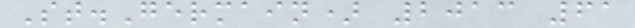St.Germain) 2013 61
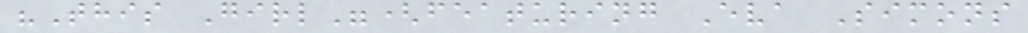"This Girl"(featuring Eva Simons
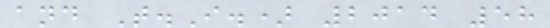and T.I.) 2014 58
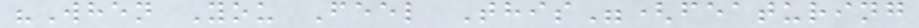"When You Feel This"(featuring
